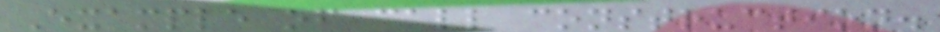Example of call construction.
